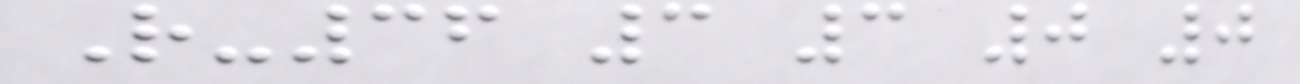R-36 3 3 0 0
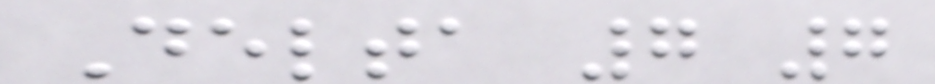Delta 7 7
